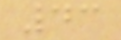43
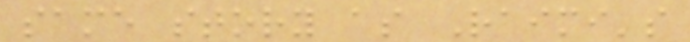same story as Raimi's
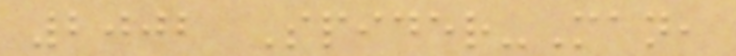2002 Spider-Man,
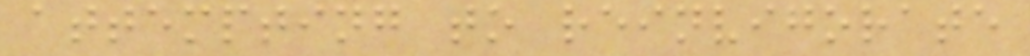attempting to reinvigorate
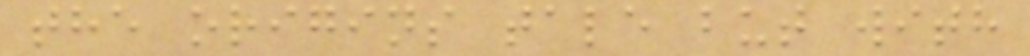the origins tale but with
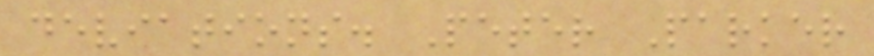deviations. Peter Parker
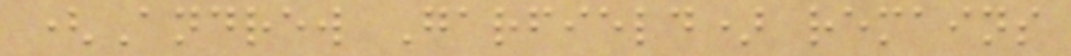(Andrew Garfield) remains
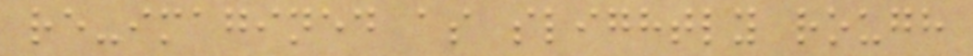re-imagined as slightly rough
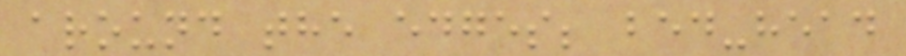around the edges; bed-head
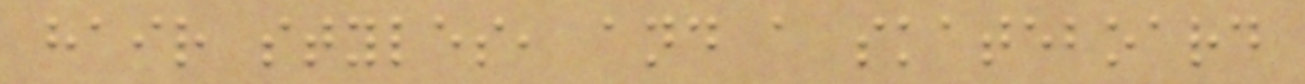hair styles, and a skateboard
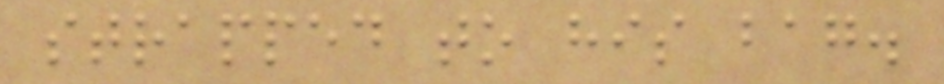strapped to his bag.
